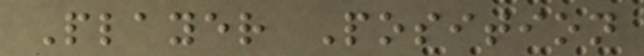Player Position
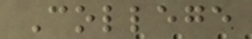College
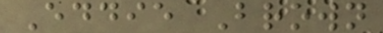Eddie Brown
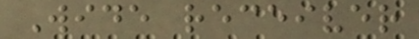Wide receiver
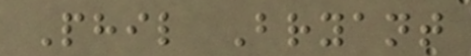Phil Bryant
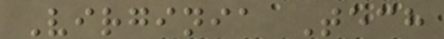Virginia Tech
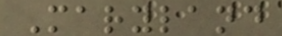Maryland
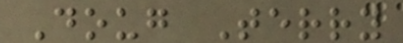Doug Terry
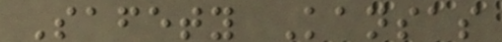Safety Kansas
